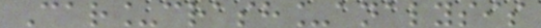Car_crash_analysis
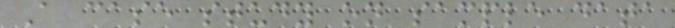A case study on sample data
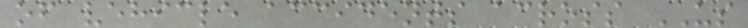of vehicle accidents across US
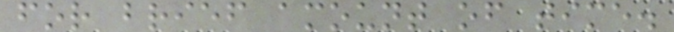for brief amount of time.
